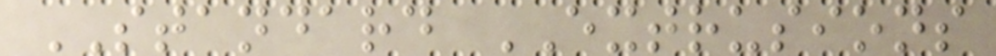STANDARD EXTRUSIONS
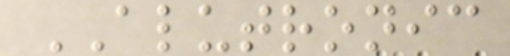ALUTRONIC
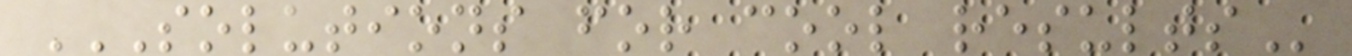SOLUTIONS FOR COOL RESULTS
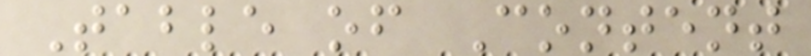Table of Content
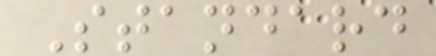Standard
